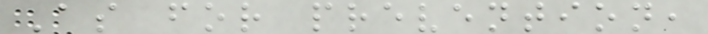As for prevention,
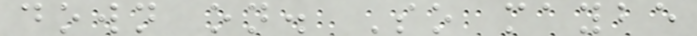down on. So maybe
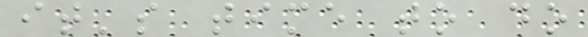it's time to do
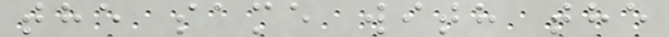the same with the
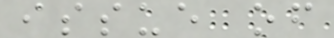issue of
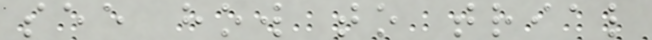see how to trial
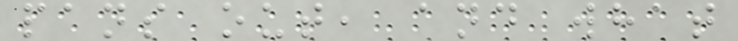pans out, and what
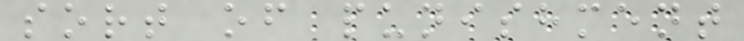sort of punishment
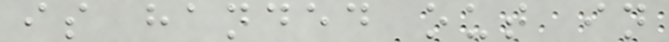is handed out in
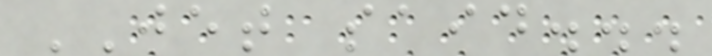JET said...
